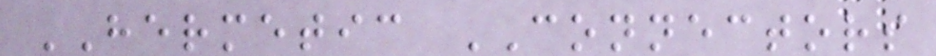HERMETIC CONNECTORS
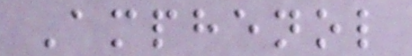Amphenol
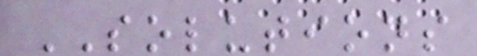SOLUTIONS
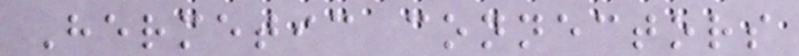Hermetic connectors
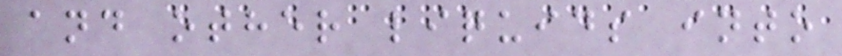and other liquids into
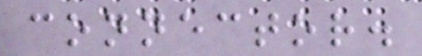connector.
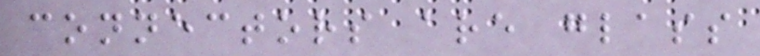connectors are glass
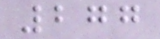277
